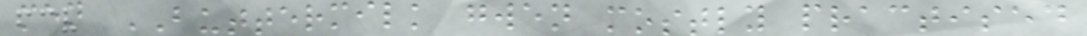men BUTTERMILK gwen mostly practised
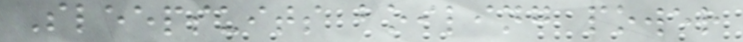Sleepsuits boiling power
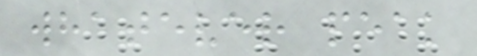whatever peak
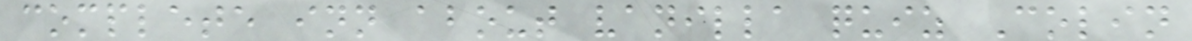complete inn about vanilla quiz Colin
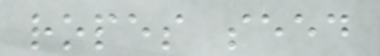ropes seed
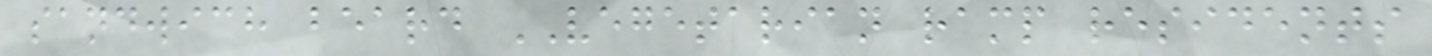sandwich beard VEGETARIAN ramp residents
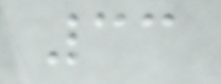33
